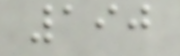190
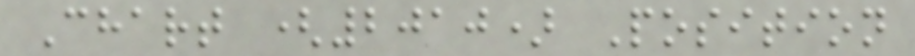Chart (2010) Position
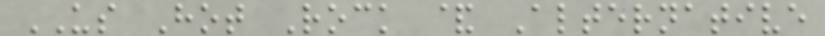US Hot Rock & Alternative
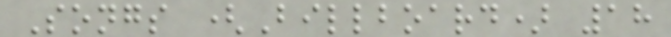Songs (Billboard) 18
